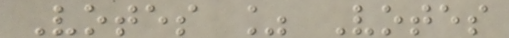Votes % Votes
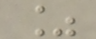%
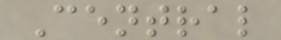Central
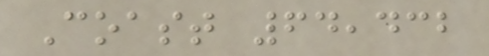Coast 64,432
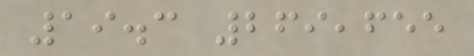19.3 269,655
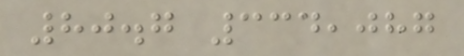80.7 334,087
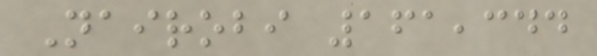Nairobi 161,344
